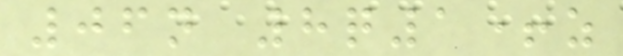06n 8q1+z
